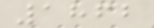1862
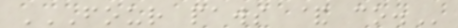FOUR PAWS & CO.
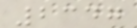2347
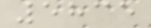5835
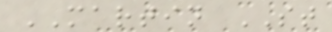MARTIN ST
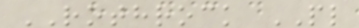ROTHROCK PL
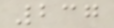237
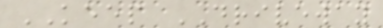KEEP DRIVEWAY
